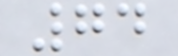74
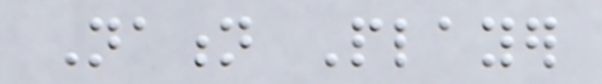Nation Player
